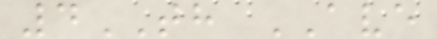4TH AVE
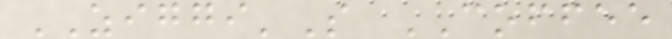ZIGGI'S COFFEE
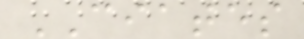CIATES
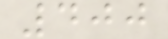400
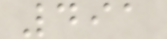491
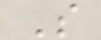S
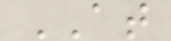AT
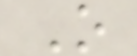O
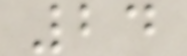24
